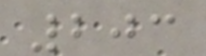203
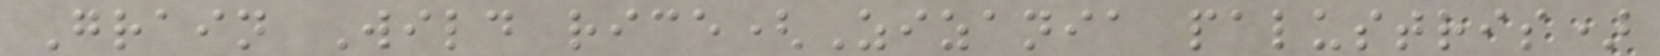Grain Wild rice(Zizania palustris)
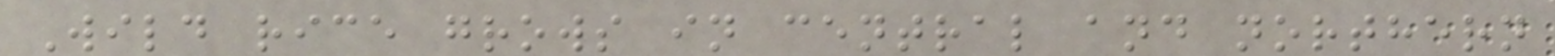Wild rice grows in central and northern
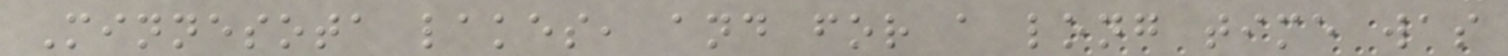Minnesota lakes, and for a long time was
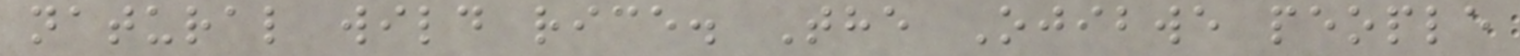natural wild rice. The Ojibwe people
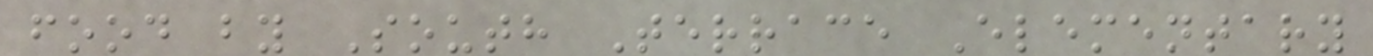food by South Terrace Elementary
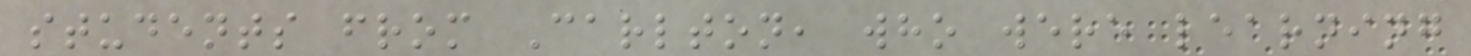students from Carlton, who were learning
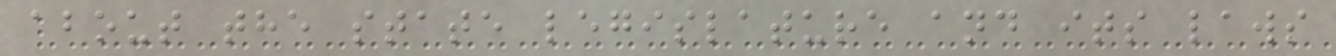about the state legislature and its laws
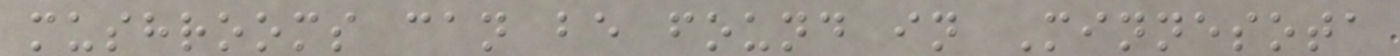mushrooms can be found in Minnesota
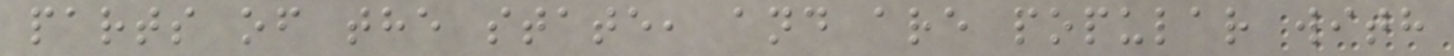parts of the state, and are popular with
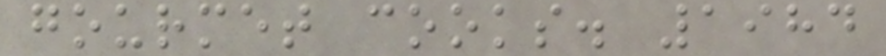gourmet cooks. 1984
